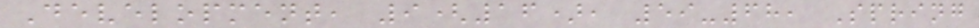Development, 9(16), 59-68, Spring
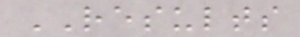RESULTS
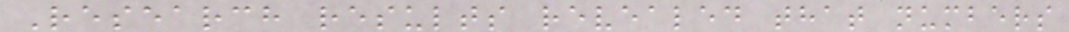Research results revealed that numbers
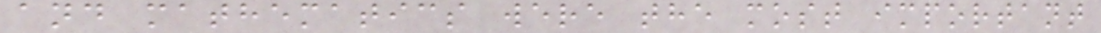and mathematics were the most important
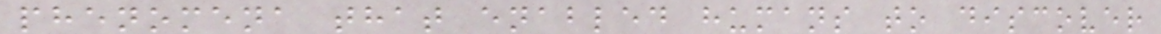phenomena that enabled humans to discover
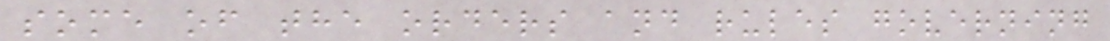some of the orders and rules governing
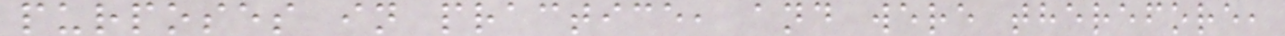purposes in practice, and were therefore,
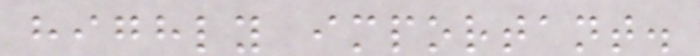highly important.
